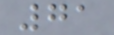71
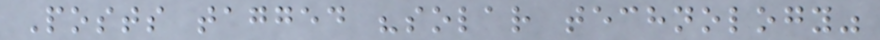Posts tagged "solar technology"
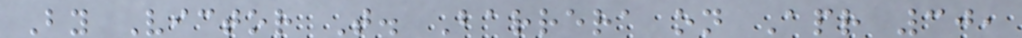By Victor T. Barrera on Apr 30,
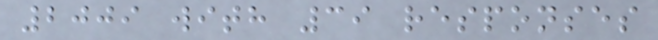2009 with 39 responses
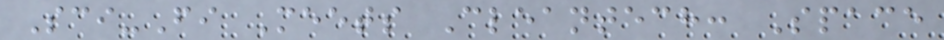Sci-Fi Meets Cleantech: Space
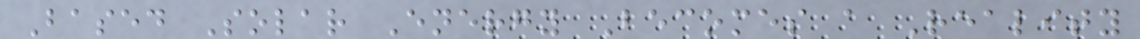Based Solar Energy Becomes a Reality
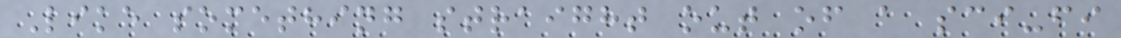Like something straight out of a sci-fi
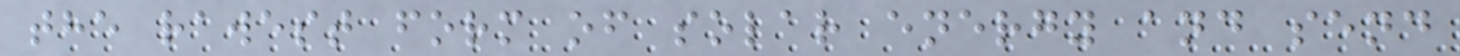the rawest form of solar energy and send
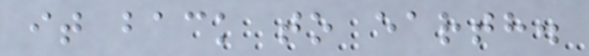it back to earth.
